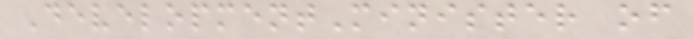DevelopmentMinister of
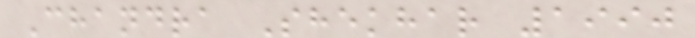Chandra Shekhar 1990
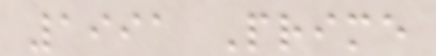1991 Prime
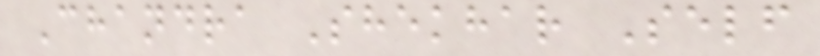Chandra Shekhar Self
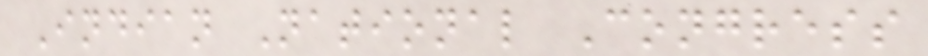Indian National Congress
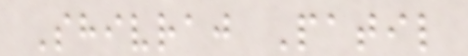Shivraj Patil
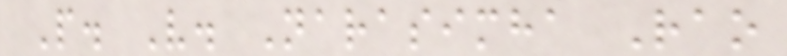P. V. Narasimha Rao
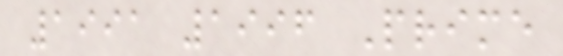1991 1996 Prime
